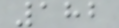182
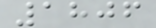1806
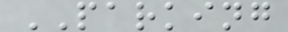PARKING
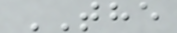THE
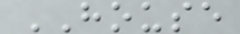HOUSE
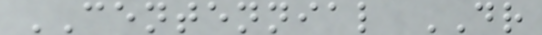CENTENNIAL DR
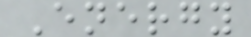Energy
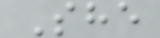She
